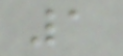1
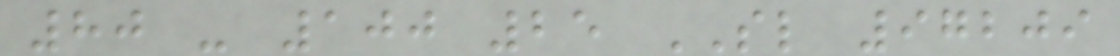80 - 100 25 SL 97209
